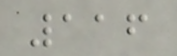116
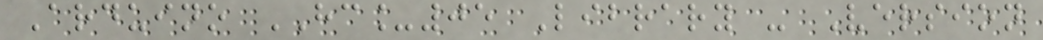Arduino HC_05 Library - Version
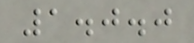1.0.0
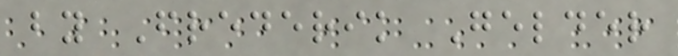by Frederik Gelder
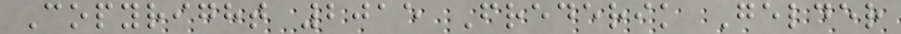Copyright 2015 Frederik Gelder
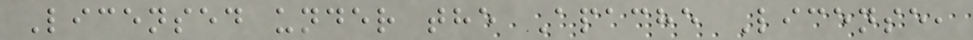Licensed under the Apache License,
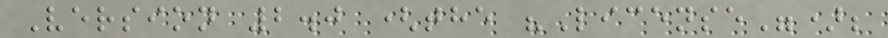Version 2.0 (the "License");
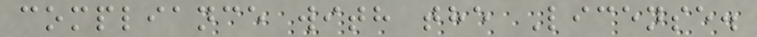compliance with the License.
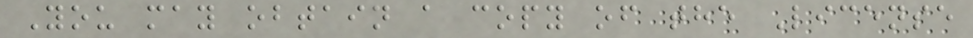You may obtain a copy of the License
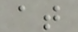at
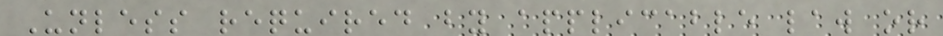Unless required by applicable law or
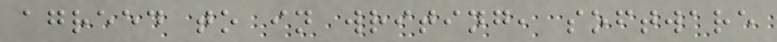agreed to in writing, software
